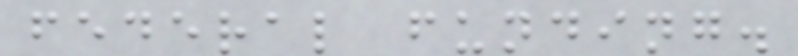federal funding.
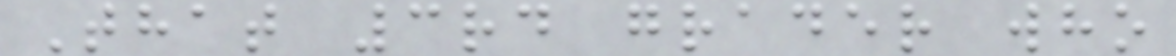That 3rd grader who
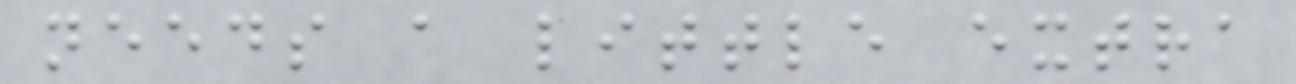needs a little extra
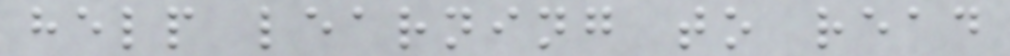help learning to read
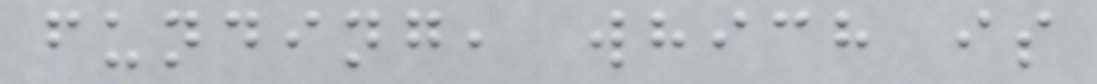funding, which is
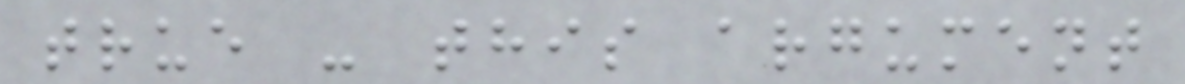true - this argument
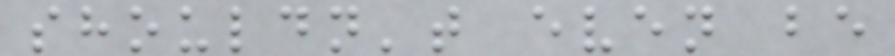shouldn't even be
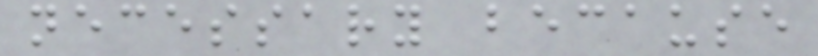necessary because
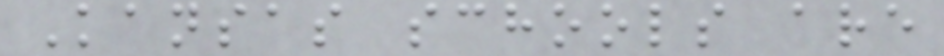Kansas schools are
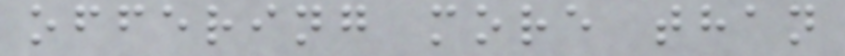offering more than
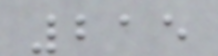215
